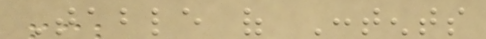Table of Contents
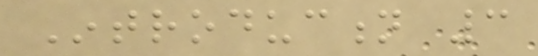Introduction 3
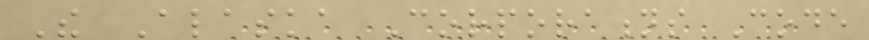The Alaska Corporations Code
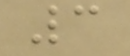3
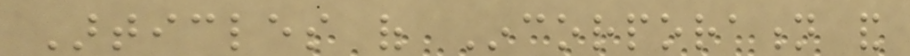Articles of Incorporation and
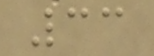33
